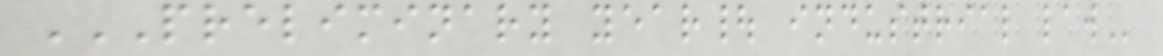PRELIMINARY YEAR| INDUSTRIAL LAW
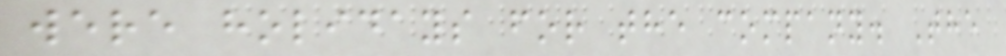were holidays for the company. The
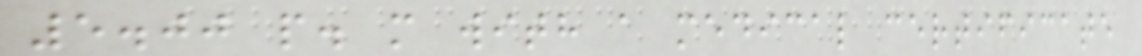5.00 p. m with a medical certificate
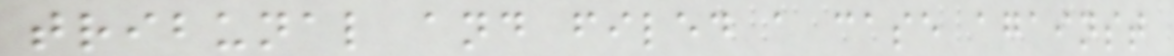tribunal and filed a case against
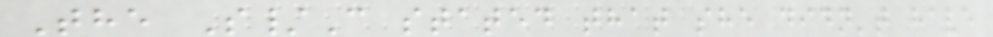The S/C stated that she didn't have
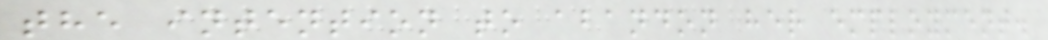the intention to abandon her employment.
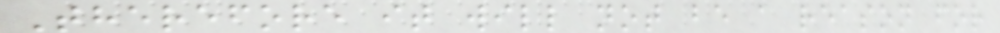Therefore it will not be a reason for
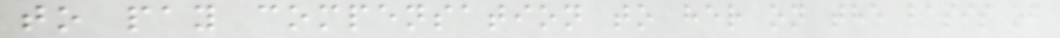to pay compensation to her on the basis of
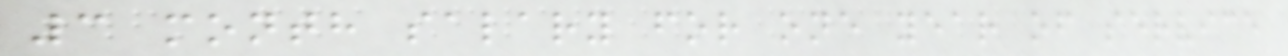3 month salary for one year of service
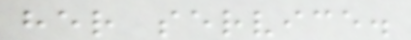her service.
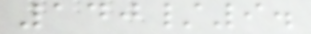140/9.
